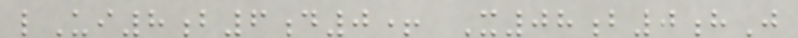lUi8b6d0+ X08b0hJ
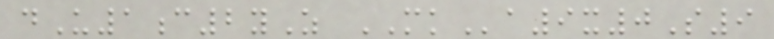dU1c2yZ MKa9x0S9
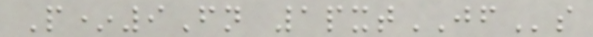P*9Fn 1pxtJFs
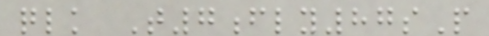qlk T7fly87sP
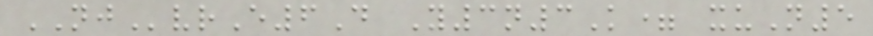NJvrE6D Y3n3K= xuN5
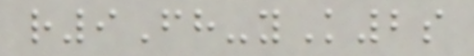r9Fh-yK2s
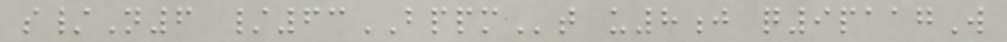s/N6 /63BPPMt u8j q9paagW
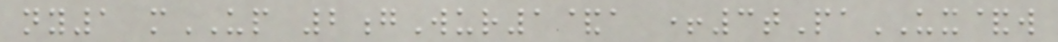ny1 mUP 2gWur1&a +3tPaUX&w
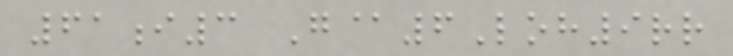61i3 G@6Loh9rr
